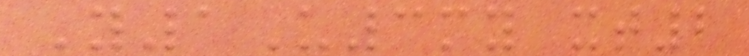Y1U3my xt2
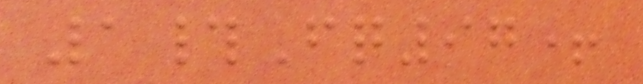1#Fq97+
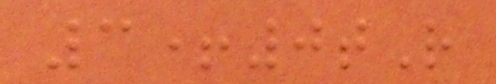3+0tR
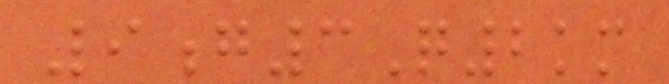9g3Q2km
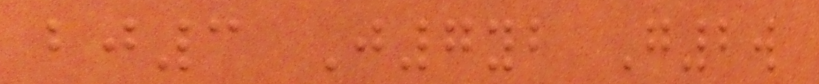bj3 J7yb G2w
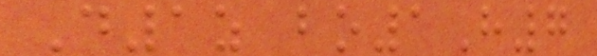D1z bo1H7
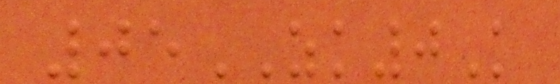05ZK0K
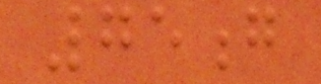75g
